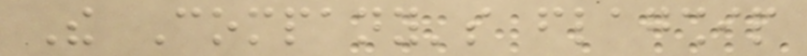The Company's flagship
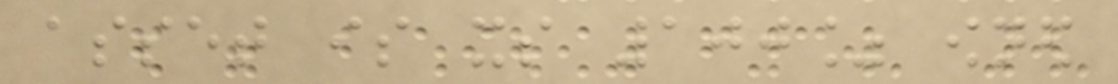asset is its 100% owned
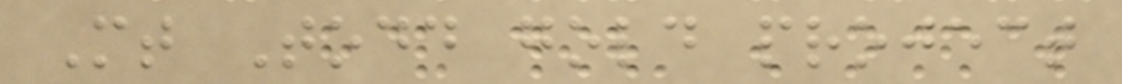Mt Todd gold project
